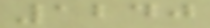1240
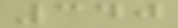340
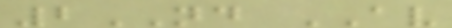2ND AV
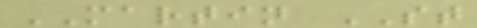MARTIN ST
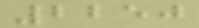2250
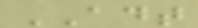ADT
